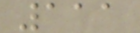111
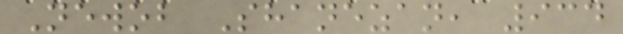Newob Shanezan, 934
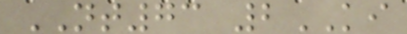NT73 2KI
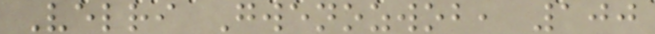Velri Gwenozwob, 100
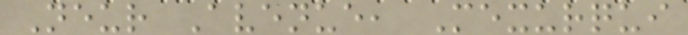Neur Avenue, Mexurqui
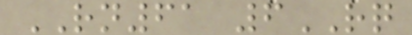RN61 6RQ
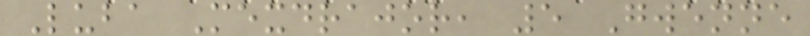Luba Mexdrajor, 5 Gwenne
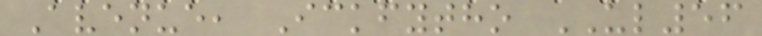Avenue, Ickfytho UL56
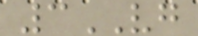3VG
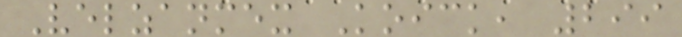Velzanmex Koick, 299
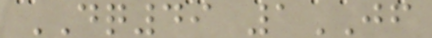DQ49 1JF
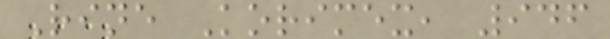Rine Korimex, 946
